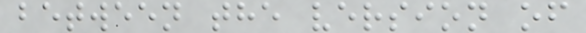between the version of
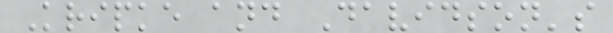Kripke and Davidson's
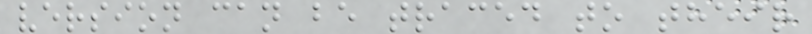version can be traced to their
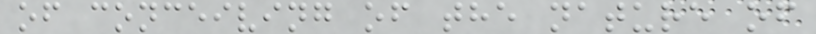of conceiving of the nature of
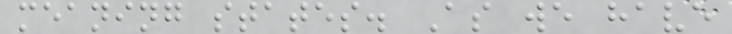meaning states. As we have
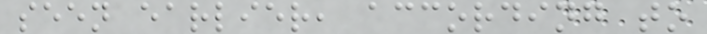seen earlier, according to
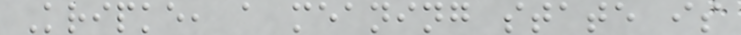Kripke, a meaning state is
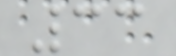33
